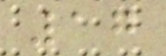17
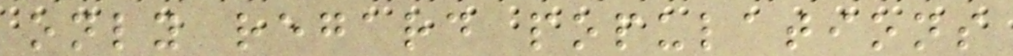only regard populations
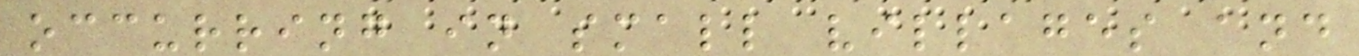occurring in small villages and
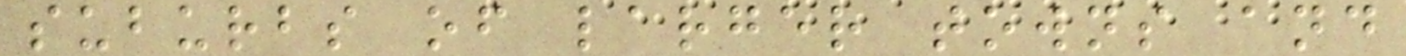suburbs of larger towns and
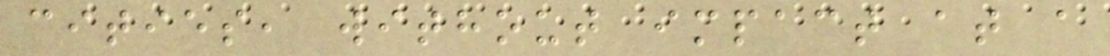cities, without impact at a
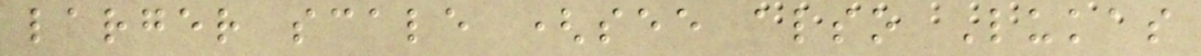larger scale (see also Lukas
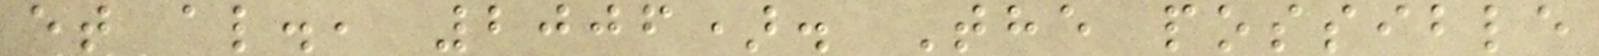et al., 2006). The possible
